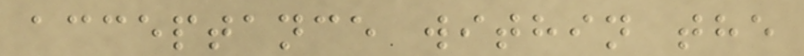acceptance within the
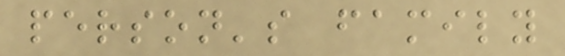person's family
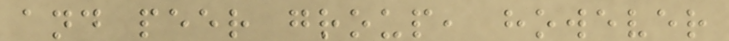and peer group, however
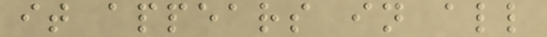it appears in all
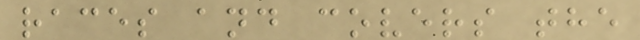races and covers the
